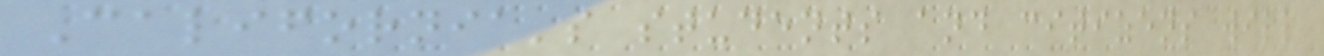California's students and citizens will
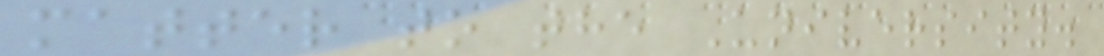matter to the University.
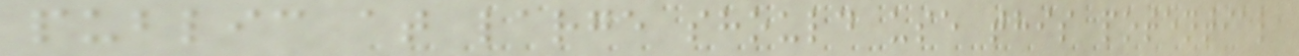public at large should use this potential
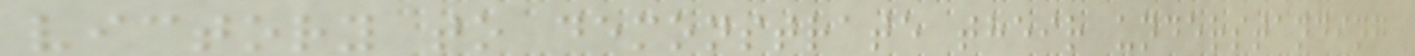victory to demonstrate their understanding
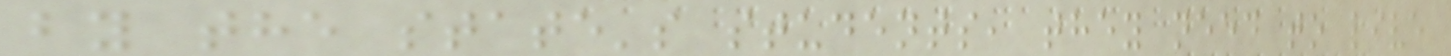by the state's students, they need to live
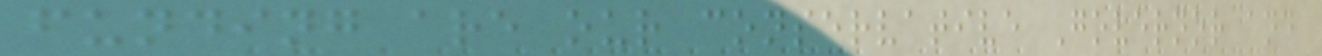funding are our conservative Governor and
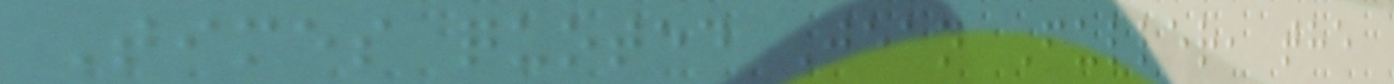Times quoted Jean Fuller, the
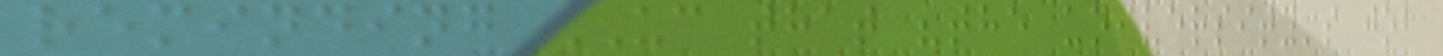reminding UC that "the university's job
